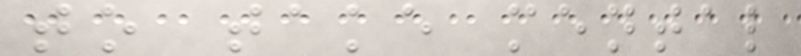to take mental
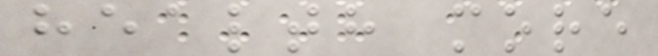health more
